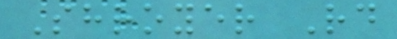Shroyer Rd
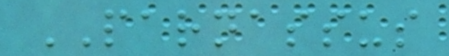PARNASSUS
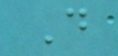D
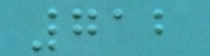712
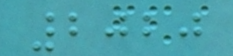2020
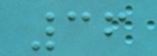36
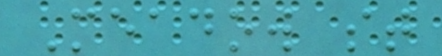Meadow st
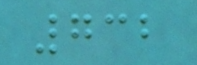732
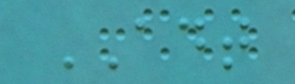ADT
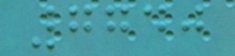7740
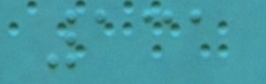131
